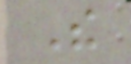The
